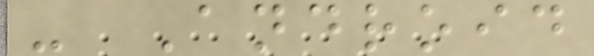- Android
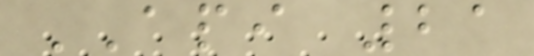API 21
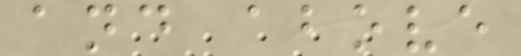and above
